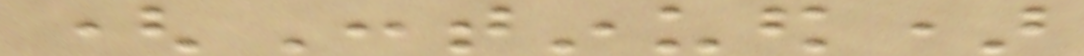(Continued)
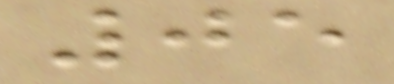05
